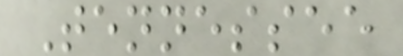Tennessee
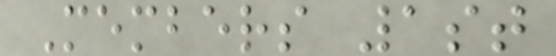Members 1st
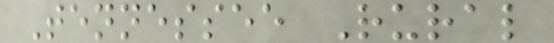Tennessee Rural
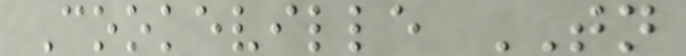Cookeville TN
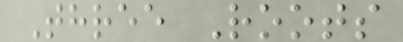Three Roots
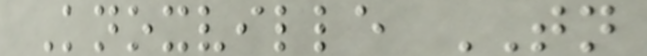Knoxville TN
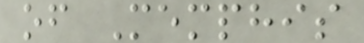of Memphis
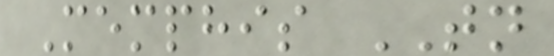Memphis TN
